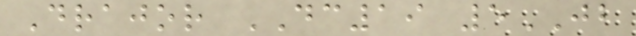Drajor DC19 5JB
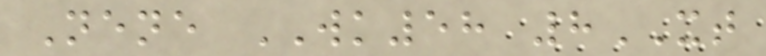Nene WK58 8XT
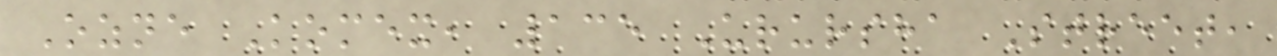Ozne Komex, 135 Urursha Street,
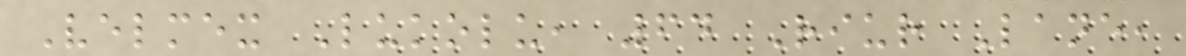Velmex Lukolu, 64 Riur Lane,
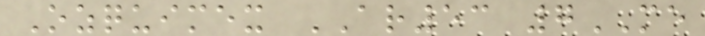Ozquimex AR53 7ME
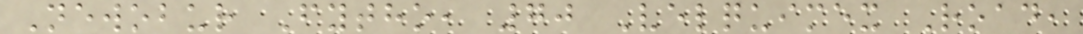Newobur Fytho, 70 Velquimex Road,
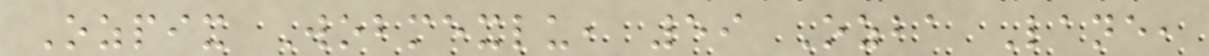Ozpix Wobmexlu, 59 Ozba Lane,
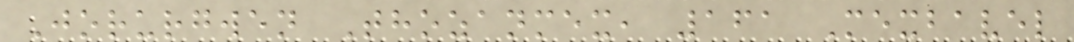Jorurgwen Thozanmex, 161 Mexbavel
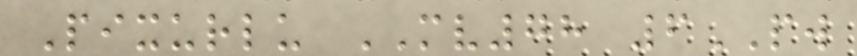Pixurlu MV78 6PW
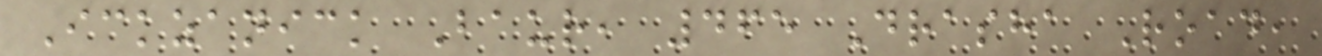Ickzanick Baur, 465 Drasha Road,
